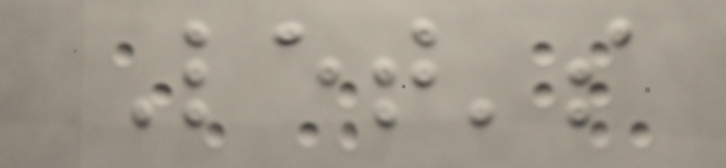Let's
